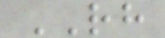RH
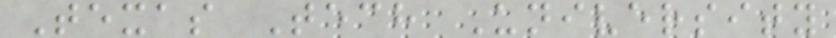Texas Tech University
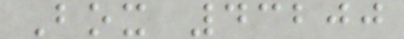Box 43200
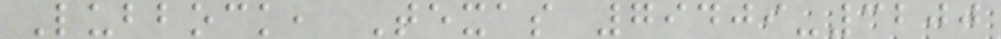Lubbock, Texas 79409-3200
